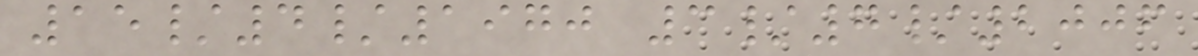15/4/1970 3/7/2006
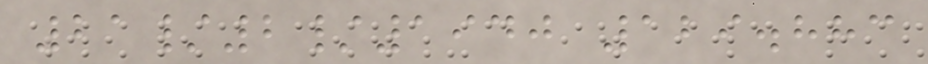21/2/1940 129.883
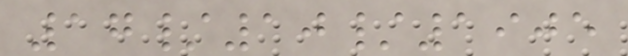17/10/1905
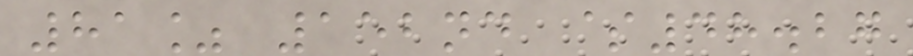81% 152nd $48.27
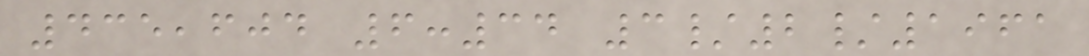435,604 6:34 3/2/1961
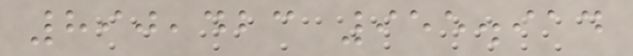890,423 955.914
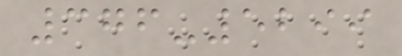376-5299
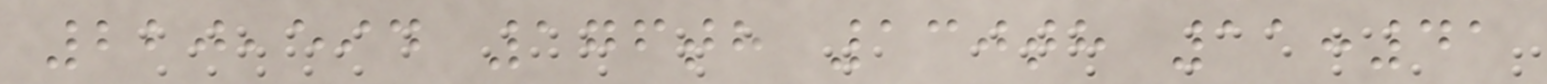220,594 176th 130th 11:41
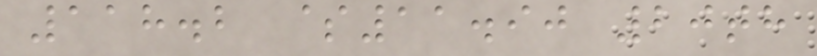118.2 $11.90 20th
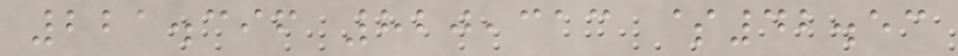221.396 820,313 $42.53
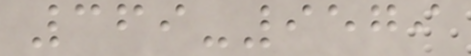369-9579
